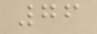76
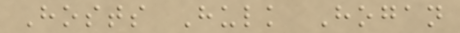Hosts Hulk Hogan
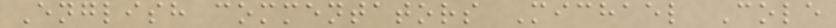English commentators Michael Cole
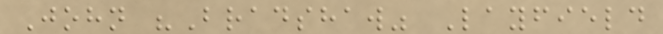John "Bradshaw" Layfield
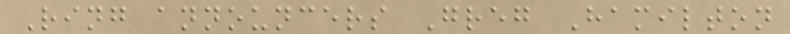Ring announcers Greg Hamilton
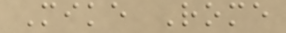Mike Rome
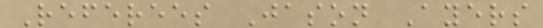Referees Jason Ayers
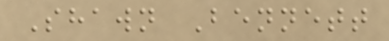Shawn Bennett
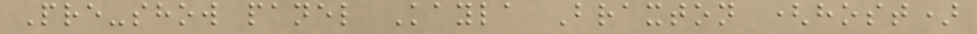Pre-show panel Kayla Braxton (host)
